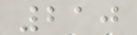210
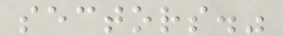sectors."
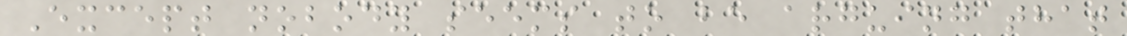Except nobody seems to be arguing that
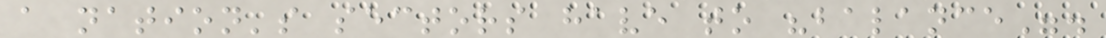a nation's sectors have to "balance".
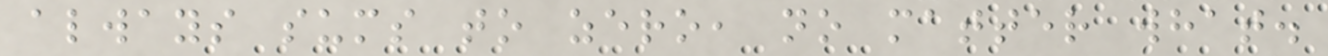always sums to zero, no matter what.
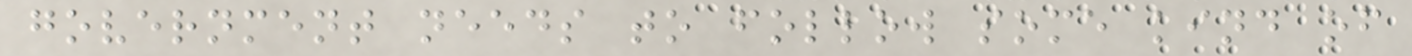government needs to follow some kind of
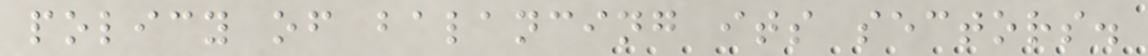policy of balancing its sectors.
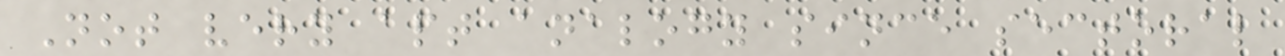Not very apt analogy since sectoral
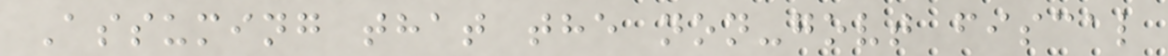Assuming that the non-govt fiscal
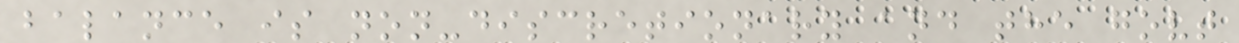balance is non-discretionary and the govt
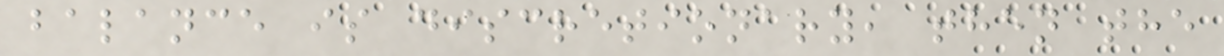balance is discretionary, then the
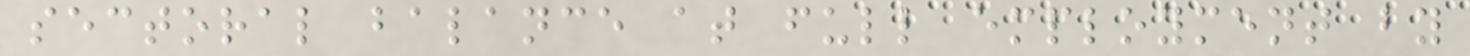sectoral balance at full employment by
